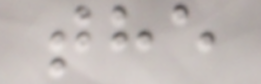the
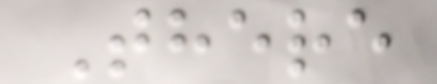There
